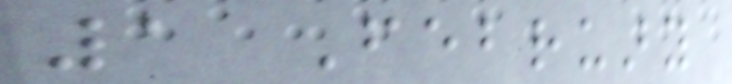1 February
